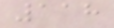118
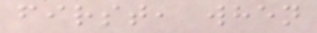first, when
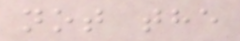not the
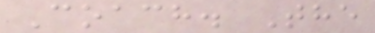Coach. The
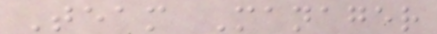Team Manager
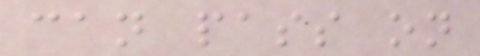can pass on
